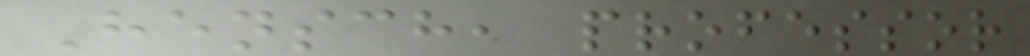Hensch, professor
